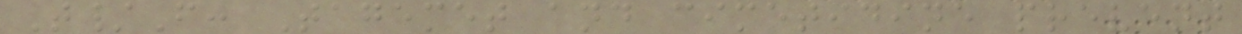T/F: Tagemet and cimetidine prevent
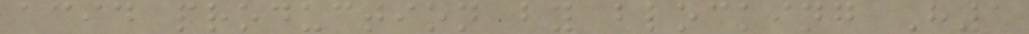acid production by blocking H1
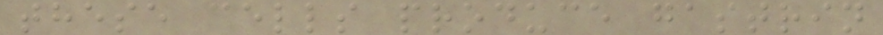these cells produce gastrin
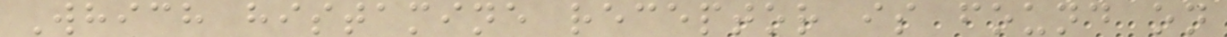Which histamine receptor is found on
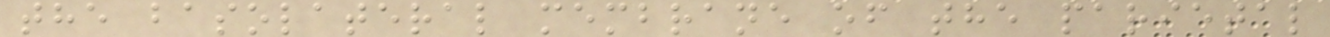the basolateral membrane of the parietal
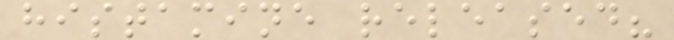histamine released?
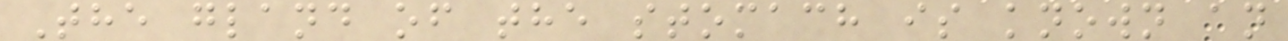The gland of the stomach is known an
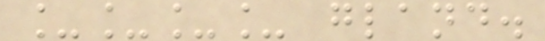____ gland.
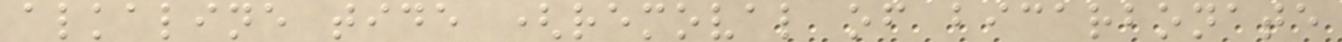alkaline tide (removal of bicarbonate
